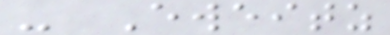- Eweitz
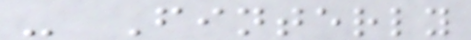- Finterly
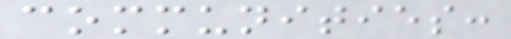communities:
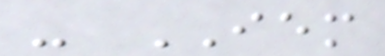- IEM
